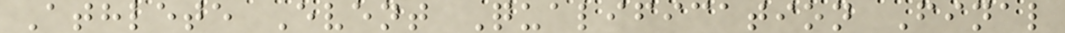Athlete Event Qualification Final
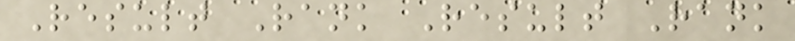Result Rank Result Rank
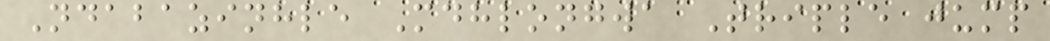Ndabazinhle Mdhlongwa Triple jump
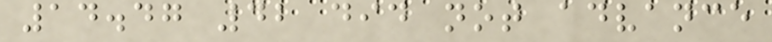14.47 42 did not advance
